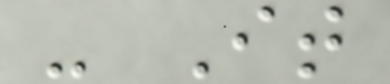- It
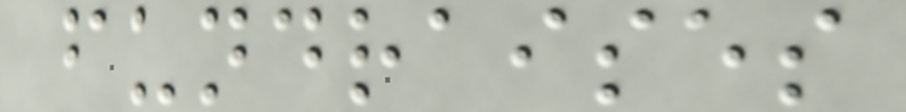fundraises
